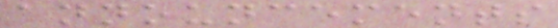announcements
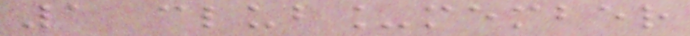1 club_member
